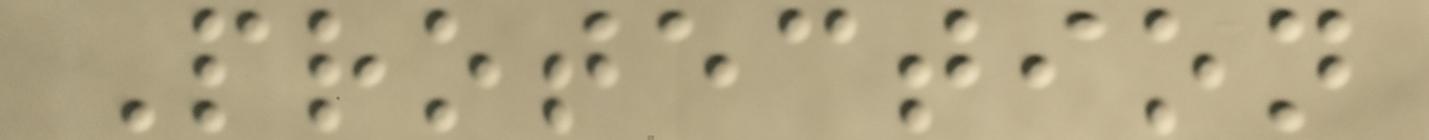Protection
